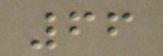66
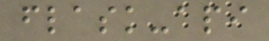flask-api
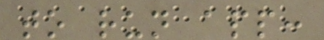to run app:
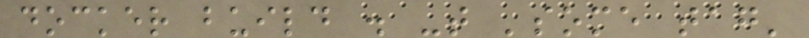docker build . -t 'some tag'
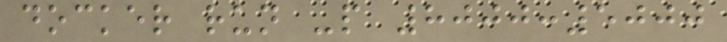docker run -p 8000:5000
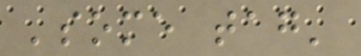'some tag'
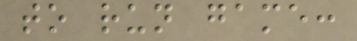to run game:
